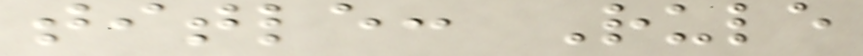title: Rule
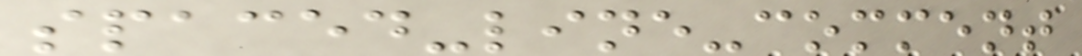spaced-line-comment
